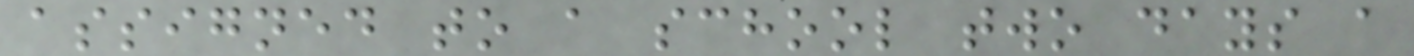assigned to a school two days a
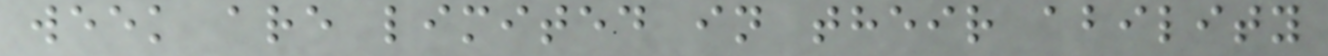week are limited in their ability
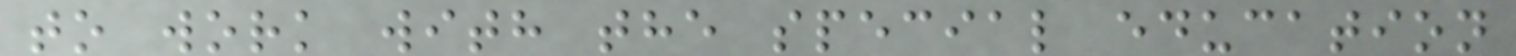to work with the special education
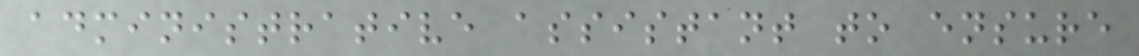administrative assistant to ensure
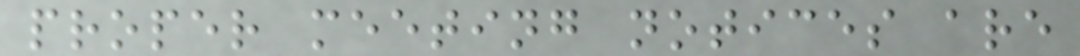proper meeting notices are
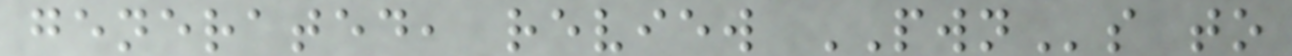generated, review PWNs to
